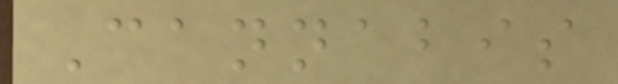Cannabis
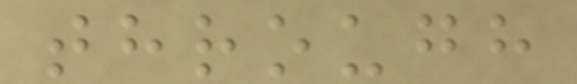through
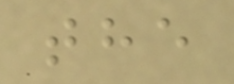the
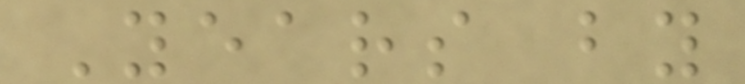Years by
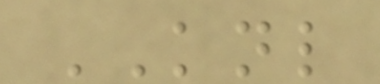KNL
